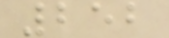252
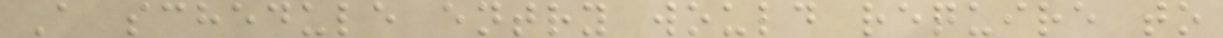A schedule entry would require to
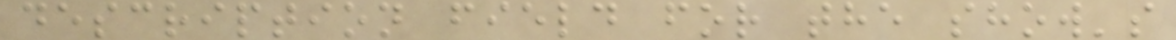description field for the show's
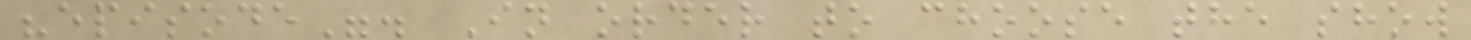"episode". In order to choose the show
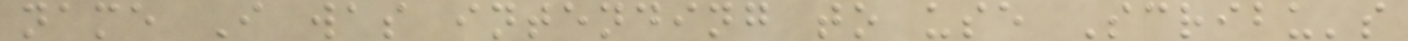name I was intending to use Scribu's
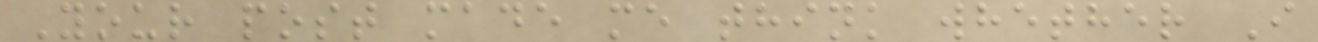Your post made me think whether I
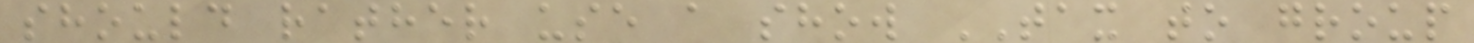should rather use a show TAX to group
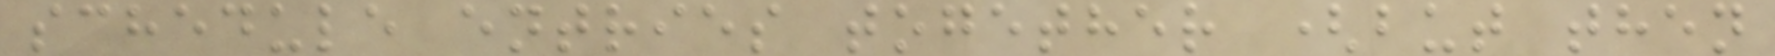schedule entries together (but then
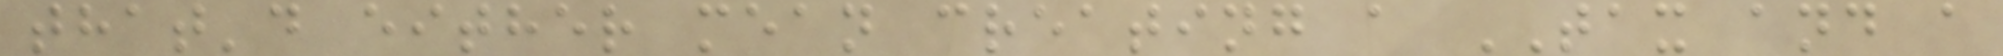that'd either mean creating a TAX and a
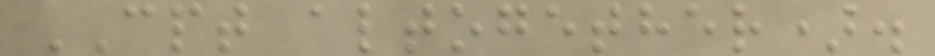CPT altogether).
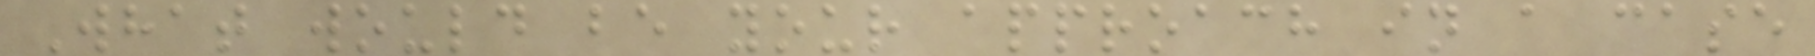What would be your approach in a case
